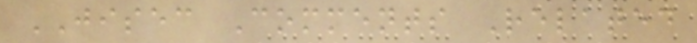JISEC Comments Related
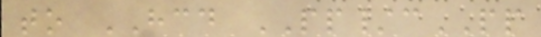to HCD PP/cPP
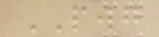PWG
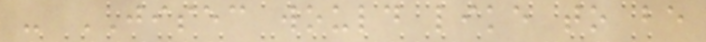- JISEC would like to be
